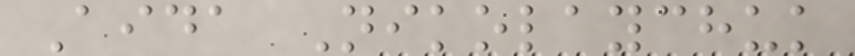Aida Nikolaychuk
